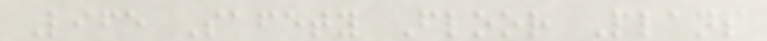Life Safety Floor Plans
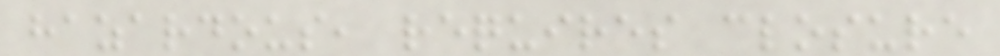hazardous, requires closure
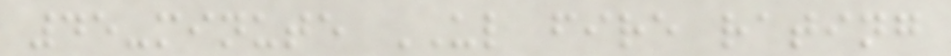45-minute UL fire rating
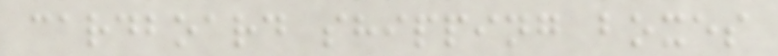cardboard shipping boxes
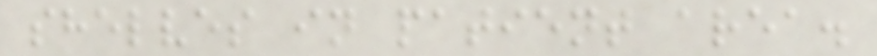shelves in patient area.
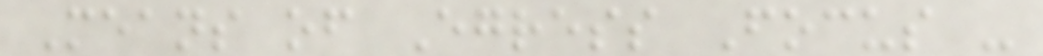Means of Egress Focus -
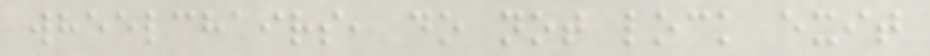wheelchairs, do not lock exit
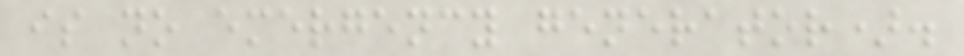is no emergency generator).
